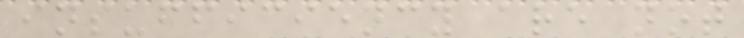insufficiency are not
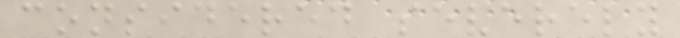considered severely
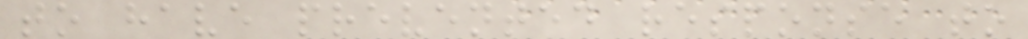to have prevented response to
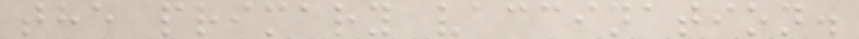the primary vaccination.
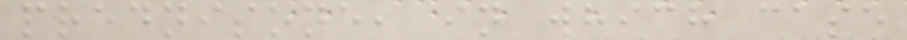prednisone, in which case
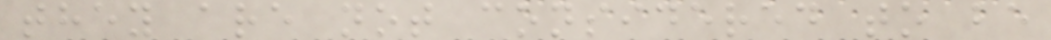they are not considered to be
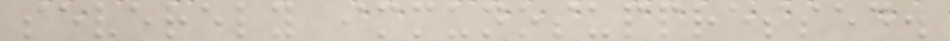severely immunosuppressed.
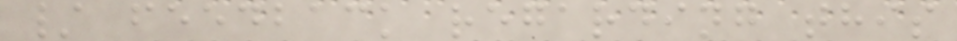/ feedback regarding this
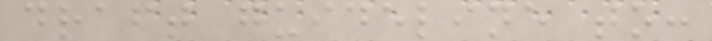draft guideline to:
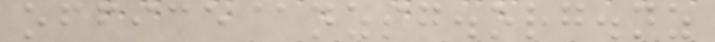office@nzsg.org.nz
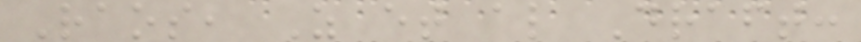Raos, Z et al Draft:
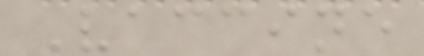Vaccine
